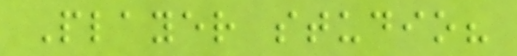Player studio?
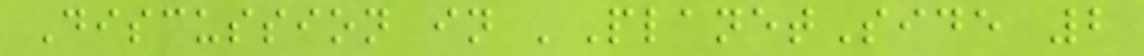Discussion in 'PlanetSide 2
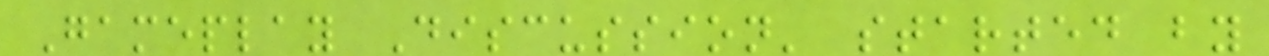Gameplay Discussion' started by
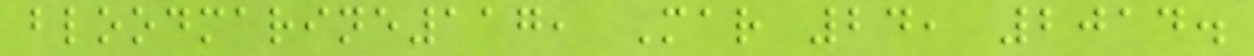bloodmarine117, Mar 24, 2014.
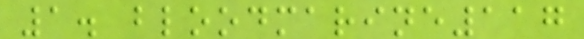1. bloodmarine117
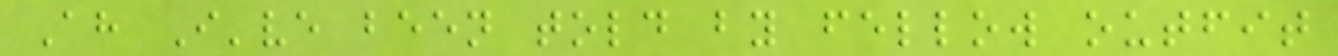Ah I've been told by fellow outfit
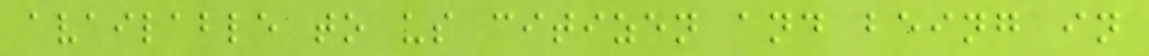available to us citizen and being in
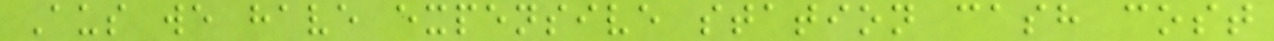Aus we have expensive station cash cost
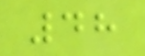48
